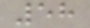58
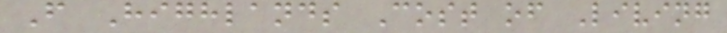F Highlands Cost of Living
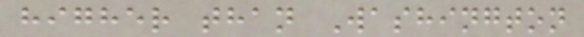higher than Washington
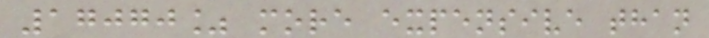17070% more expensive than
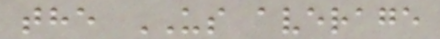the US average
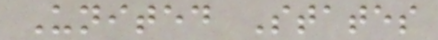United States
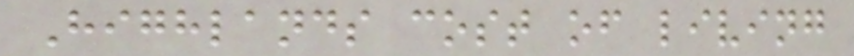Highlands cost of living
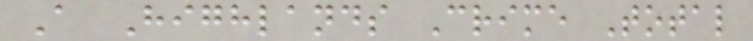A Highlands Crime Total
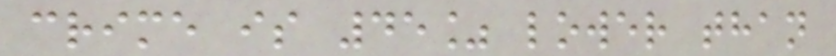crime is 45% lower than
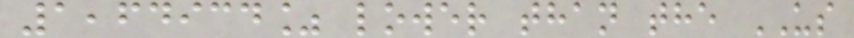1,64934% lower than the US
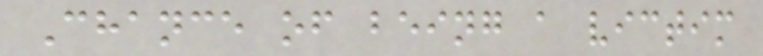Chance of being a victim
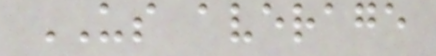US average
